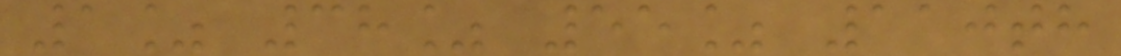1% 38% 55% 110th
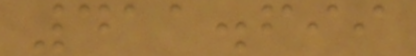411.699
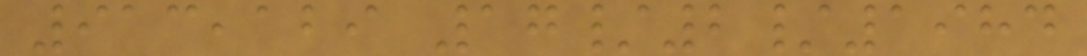913,129 17/2/1984
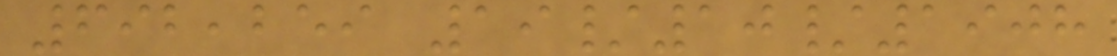692,259 19/10/1908
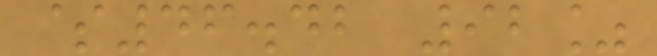$46.42 92%
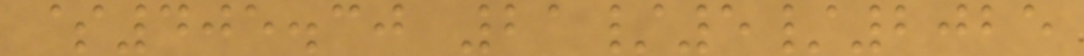$405.30 21/5/2025
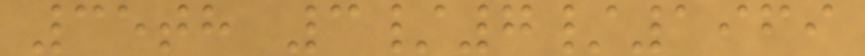35th 3/7/1969
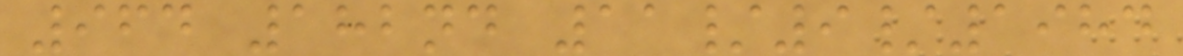964 182nd 11/9/1984
